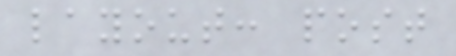layout: post
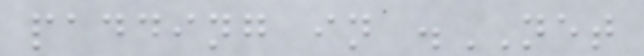padding in .NET
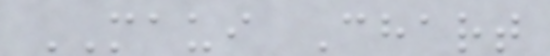MAUI Chart
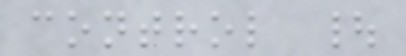control |
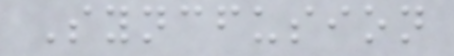Syncfusion
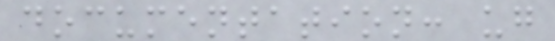documentation: ug
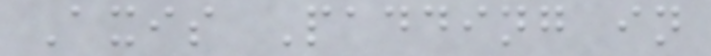Axis Padding in
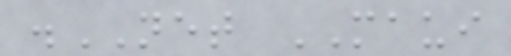.NET MAUI
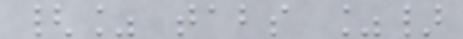{% tabs %}
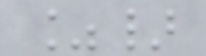%}
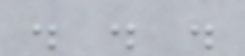. . .
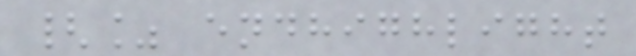{% endhighlight
